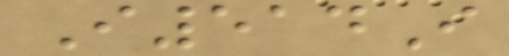I514I
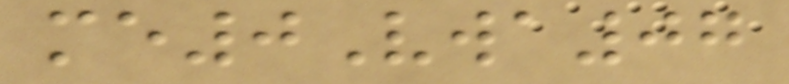me0Vwa07
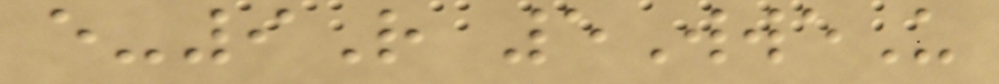e-9R 5WweU
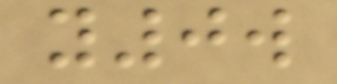y0w
